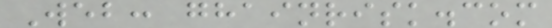Web: ghainrisk.com
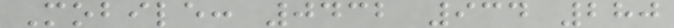Mobile: 0432 934 280
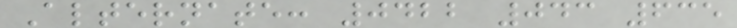Alternate: 0422 043 635
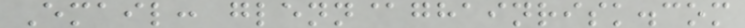Email: glenn@ghainrisk.com
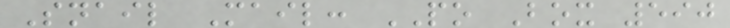Snail Mail: PO Box 590
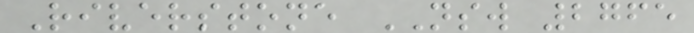Riverstone NSW 2765
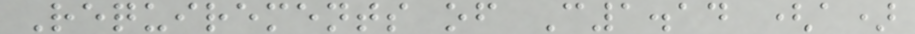Requirements of C1.14 (a)
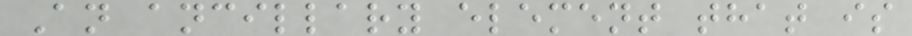An ancillary element that is
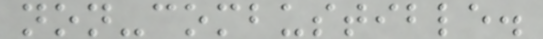non-combustible.
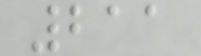211
